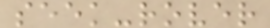seek-rover
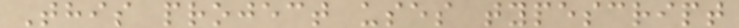This project uses typescript
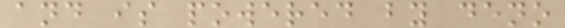and is powered by deno
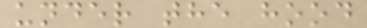under the hood
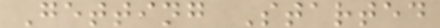Getting Started
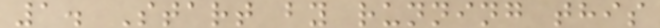1. Start by running this
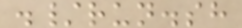./run.sh
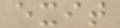exit
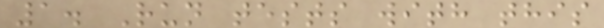1. Run tests with this
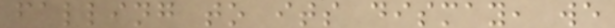falling to its dismay, we
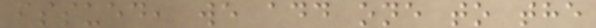issued, we add one to the
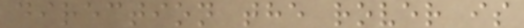direction the rover is
